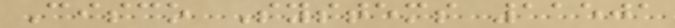Cisco Systems 11501
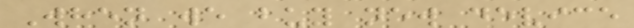When we buy new device
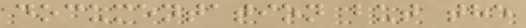documentation but the
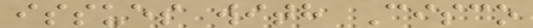issues with Cisco
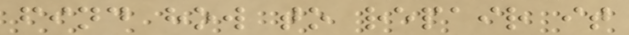find how to repair it
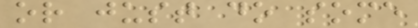or just do some
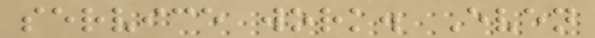service work. Even
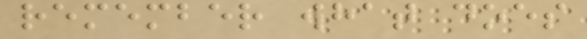remember what does
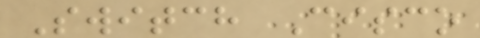Switch Cisco
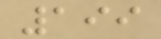199
